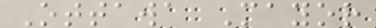Ottawa Mayor
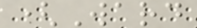(Ward
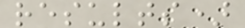results)
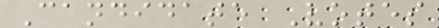Candidate Votes
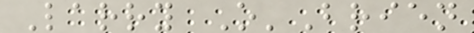Larry O'Brien
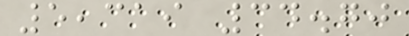5,319 34.70
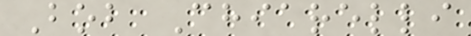Bob Chiarelli
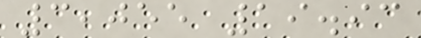3,055 19.93
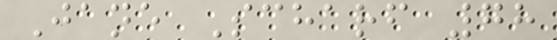Jane Scharf 78
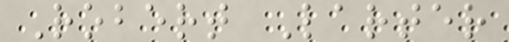Robert Larter
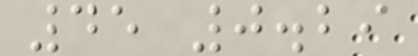45 0.29
